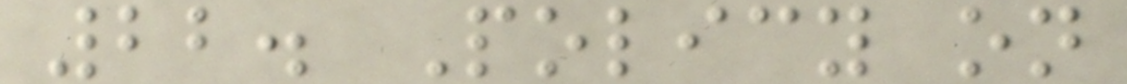22. Policy on
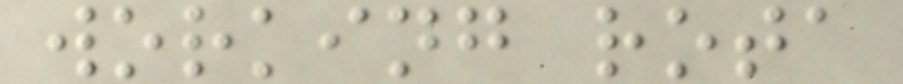working rota
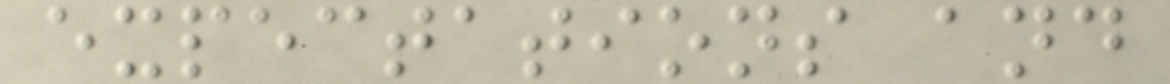expectations and
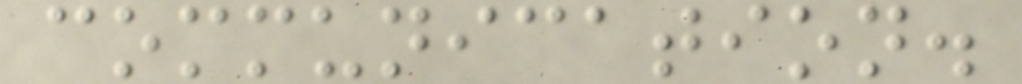communication.
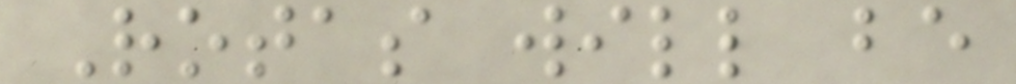Rotas will be
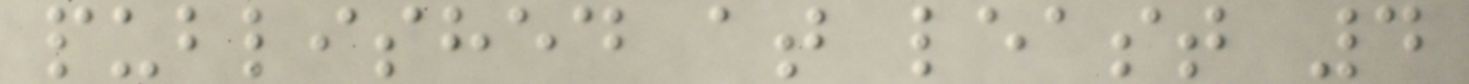published at least 4
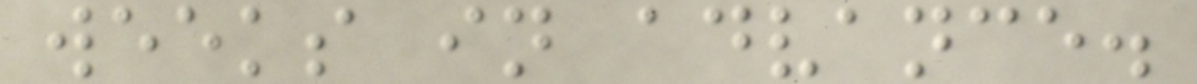weeks in advance.
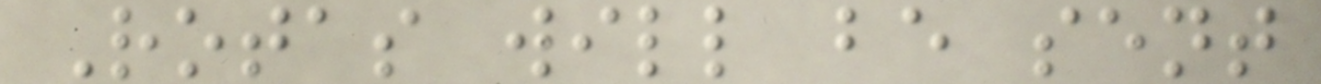Rotas will be sent
